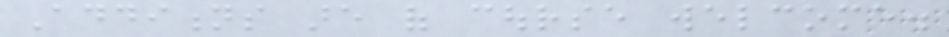Additions are of course welcome.
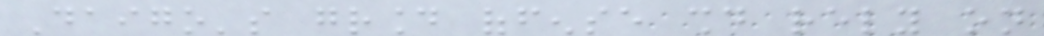Daigo's ground offense should rely on
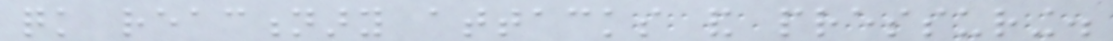quick reactionary attacks and pressuring.
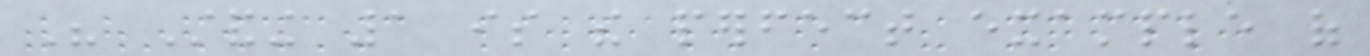His Standing 1 is the perfect example of
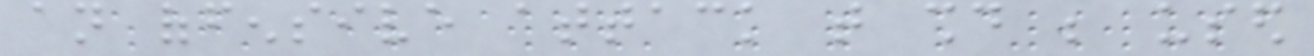an offensive attack that should be used
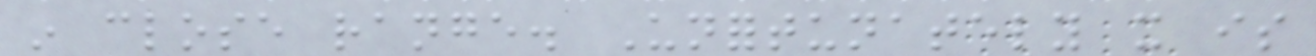in close range. Unfortunately it is
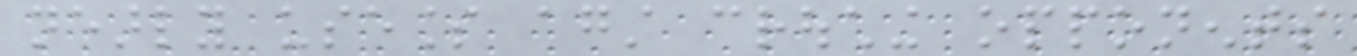nearly useless against crouching opponents
